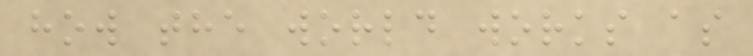how the world works as
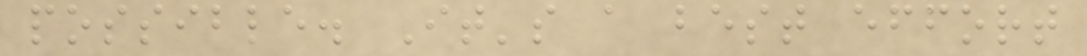possible. It's a best effort
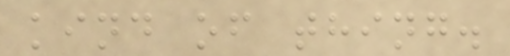kind of thing.
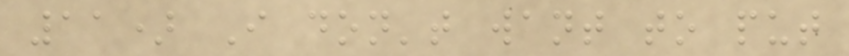11) I don't want to put
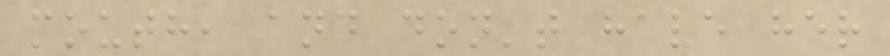mouth, and don't have her
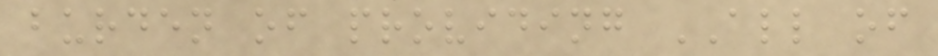burden of providing ALL of
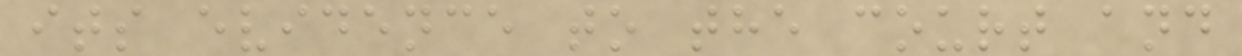its evidence to the court and
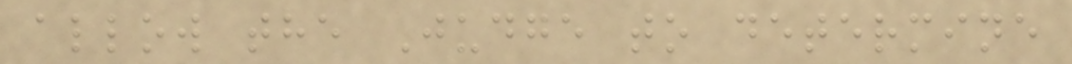allow the Judge to determine
